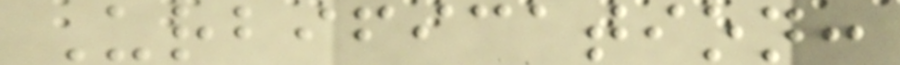Urbification:
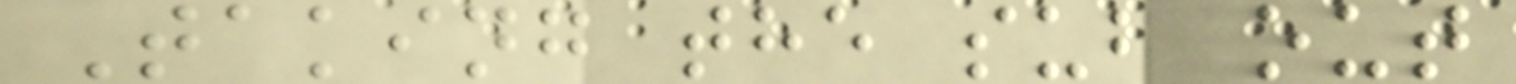Taking the sub out
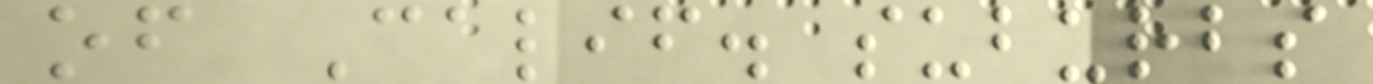of Calif. suburbs
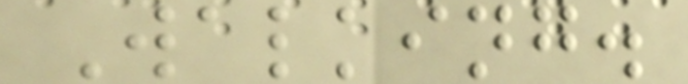Walking.
